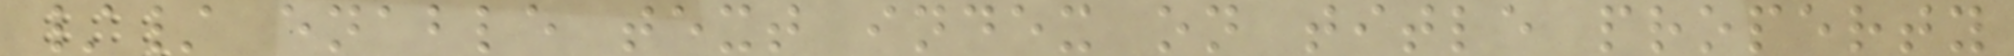// enable text index on title property
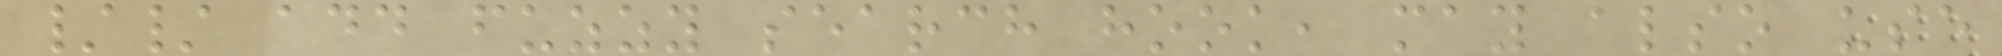// add fuzzy search hook, may also use
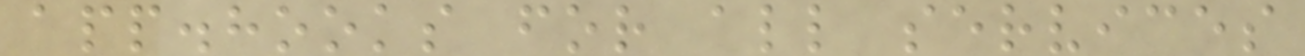app.hooks for all services
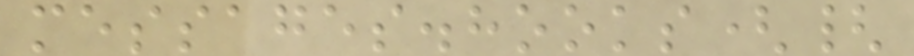messages.hooks({
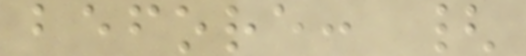before: {
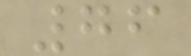76
